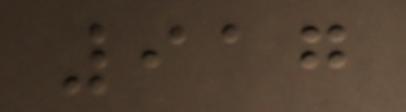917
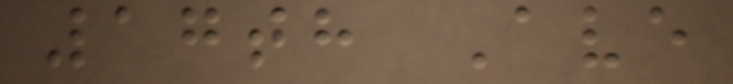17th Ave
